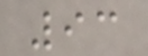93
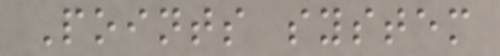Points system
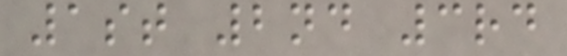1st 2nd 3rd
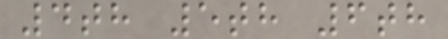4th 5th 6th
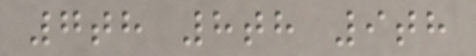7th 8th 9th
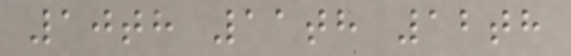10th 11th 12th
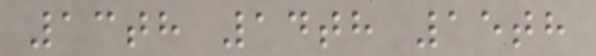13th 14th 15th
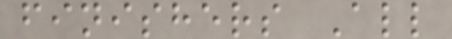finishers All
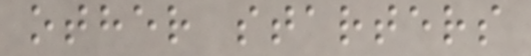other starters
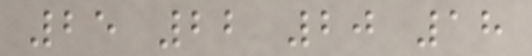25 22 20 18
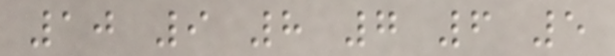10 9 8 7 6 5
